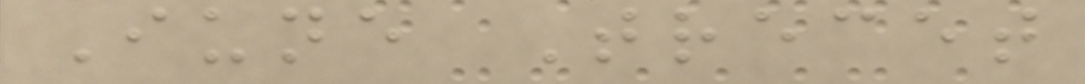Iune Trecet
